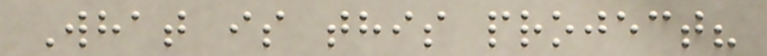What is this project?
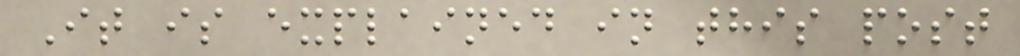It is explained in this post
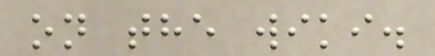on the wiki.
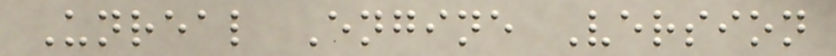Unreal Engine Version
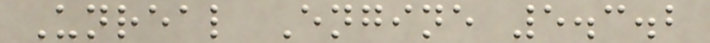Unreal Engine 5.3.2
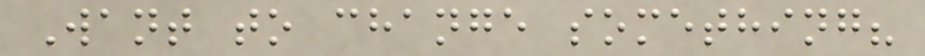Want to change something?
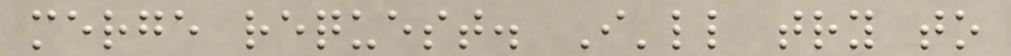merge request. I'll try to
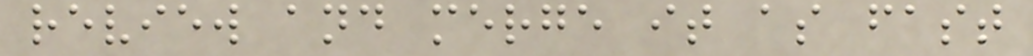review and merge it as fast
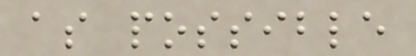as possible
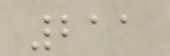211
